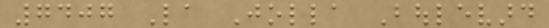7407 La Jolla Boulevard
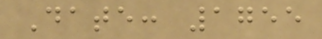Date: 1755
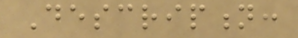Description:
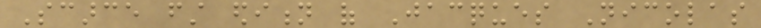Scarce first edition of Jacques Nicolas
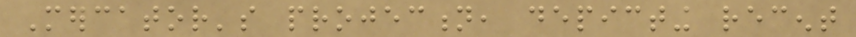Mercator's projection, depicting recent
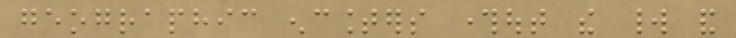geographic encounters throughout the world and
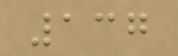137
